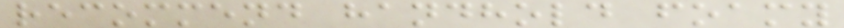recommend handhold foamy
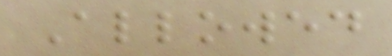Allowed
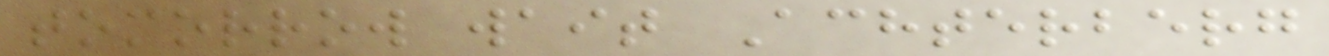tomorrow wait Achterberg
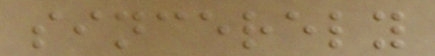sincerely
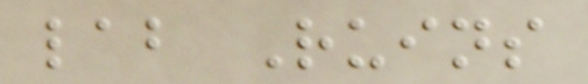lab Ruins
